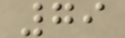79
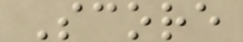Score
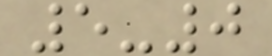5-0
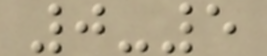0-5
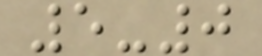5-0
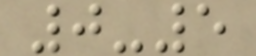0-5
